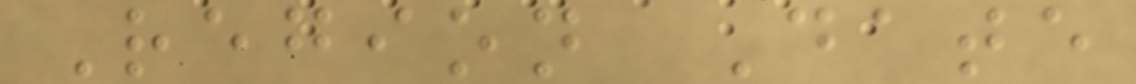Region Date
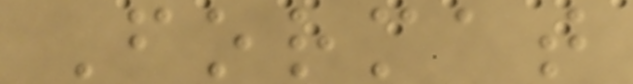Format
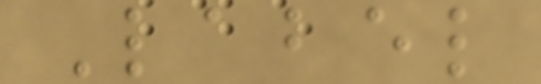Label
